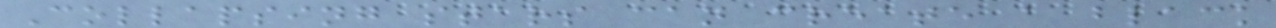Collapsing stars can create a black
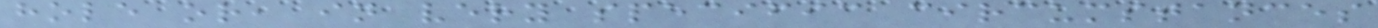hole or, in very specific circumstances
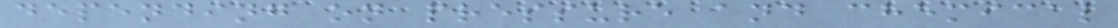depending on pressure and chemical
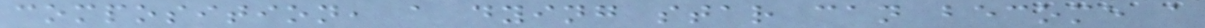composition, a dying star can become a
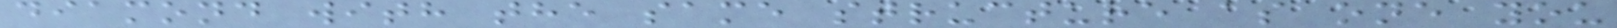diamond with the same structure as one you
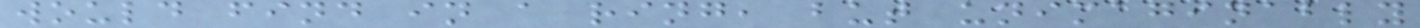would find in a ring, but unimaginably
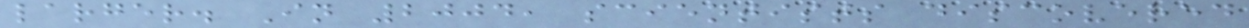larger. In 2004, scientists discovered
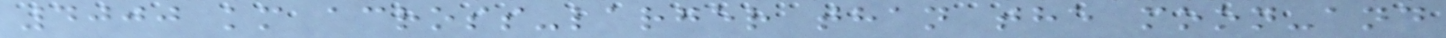4000 km across-larger than the moon-and
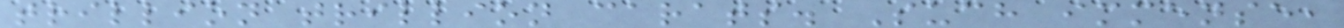trillion trillion carats. Such immense,
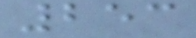253
